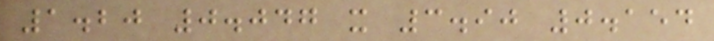1.20 0.047 x 3.90 0.154
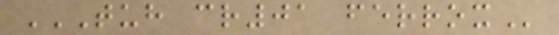TUH CR01 FERROX
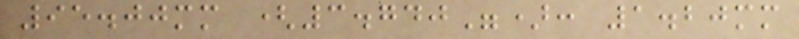95.00mm (3.740"): 1.20mm
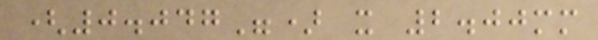(0.047") x 2.00mm
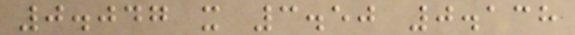0.047 x 3.50 0.138
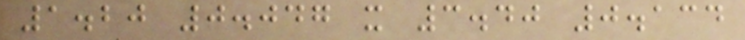1.20 0.047 x 3.40 0.134
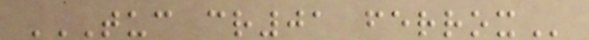TUC CR01 FERROX
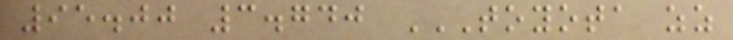95.00 3.740 TOYOTA ZZ
